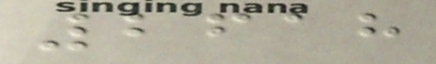2618
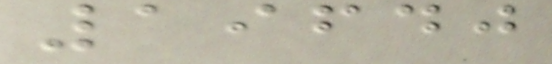19640
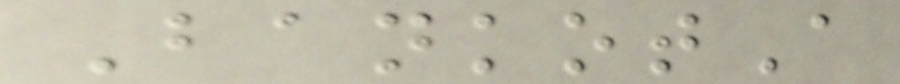BankotA
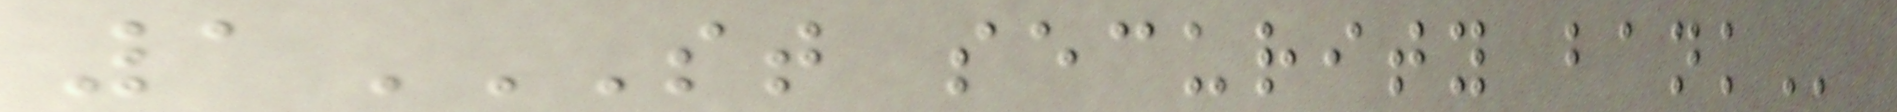1ST SECURITY BANK
